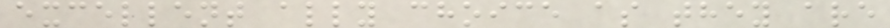excellent ally choice as they are
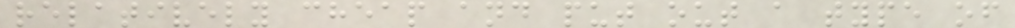relatively cheap and put out a type of
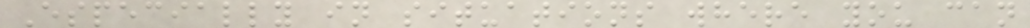Especially in situations where you can
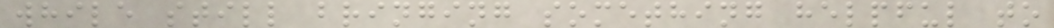while still bringing something helpful to
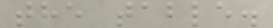the table.
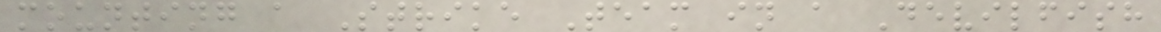mounting a Strike Team in a Devilfish
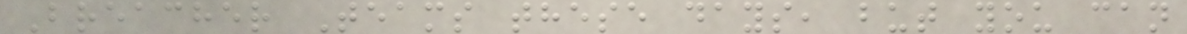Breacher Teams these days, but you can
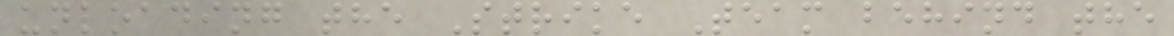unloading the Strike Team behind the
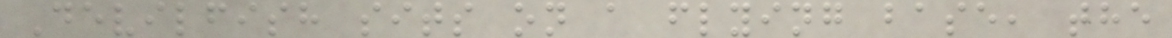Devilfish sits on a flying base, the
